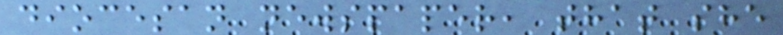diocesan newspaper, that she
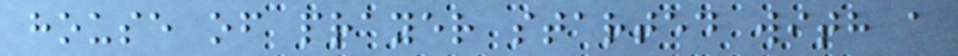house of prayer started with a
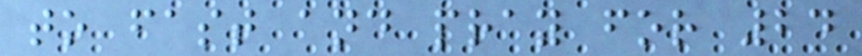to fast and pray for 24
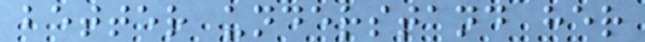better understand her
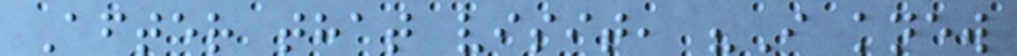After that visit, "I knew
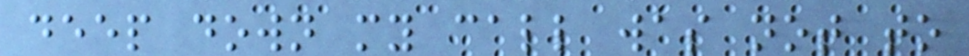deep down my call was not to
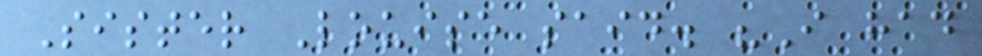Sister Louise said. "I had
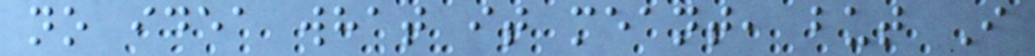no idea what it meant, but I
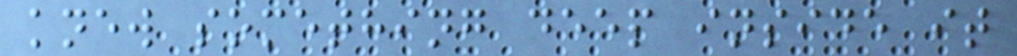knew something deep inside it
